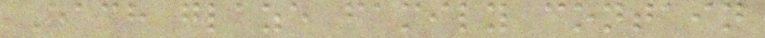Each glaze family contain
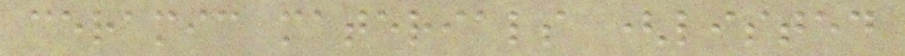ceramic materials (listed
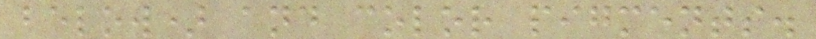below) and color pigments.
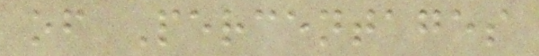of Percentages
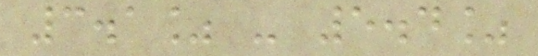3.1% - 5.4%
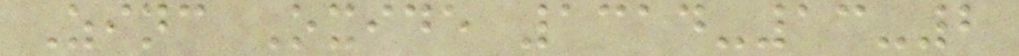Zinc Oxide 1314-13-2
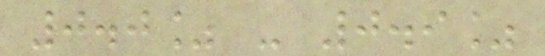0.0% - 0.9%
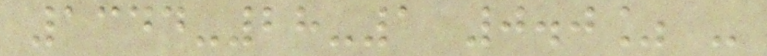1344-28-1 0.0% -
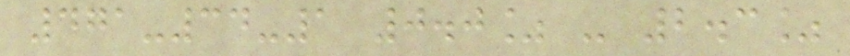471-34-1 0.0% - 2.3%
